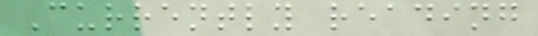Currently reading
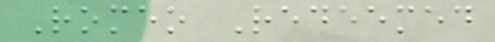Romeo Redeemed
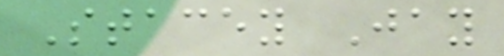Stacey Jay
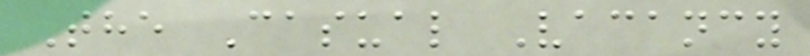The Casual Vacancy
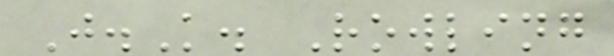J.K. Rowling
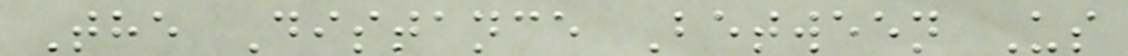The Distance Between Us
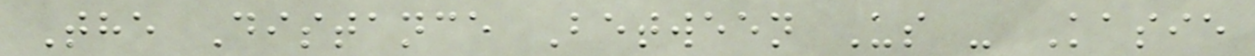The Distance Between Us - Kasie
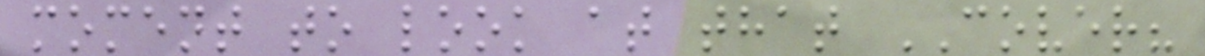moment to look at that COVER?
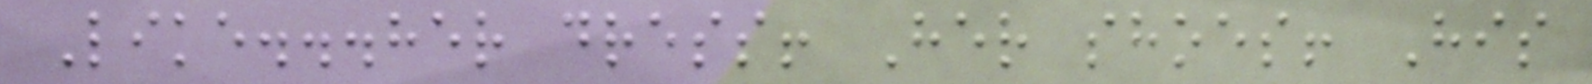Like...her dress! Her shoes! His
